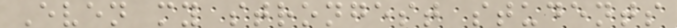Even my strongest students
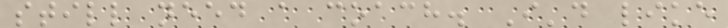still need a coach. I'd like
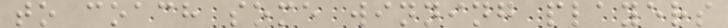to coach some winning players
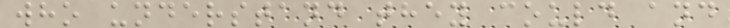who understand they could and
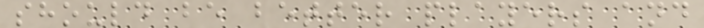should be better players and
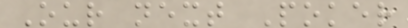Our next Poker
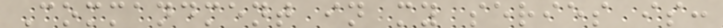Commandment in my series is:
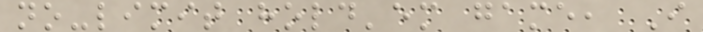no-limit hold'em game, I
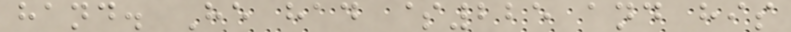hand. He had $225 and his
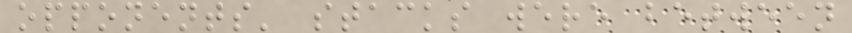opponents' stacks were between
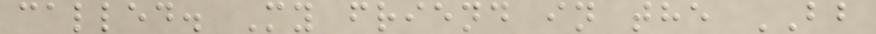called. My friend in the BB
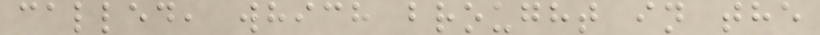called, which brought in the
